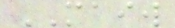MAIW
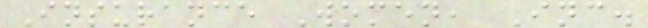Insurance Women, Inc.
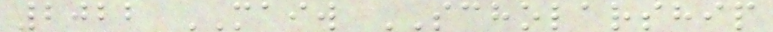2022 MAIW SCHOLARSHIP
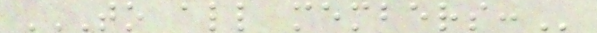TO ALL MEMBERS:
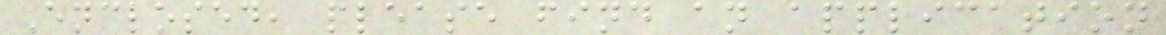Enclosed, please find an application
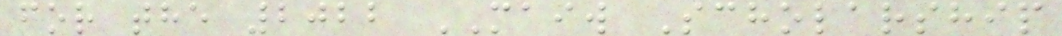for the 2022 MAIW Scholarship
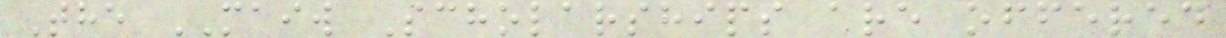The MAIW Scholarships are offered
